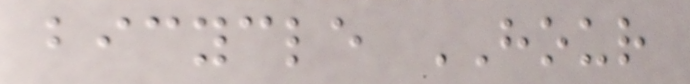bicycle HOUR
